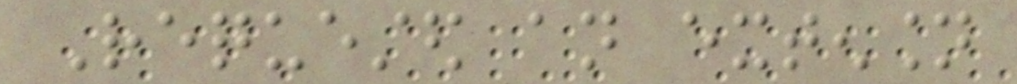Requested an extension
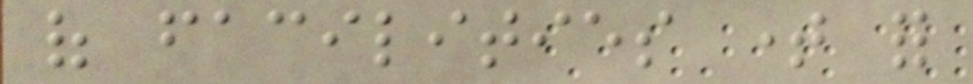of facilities time for
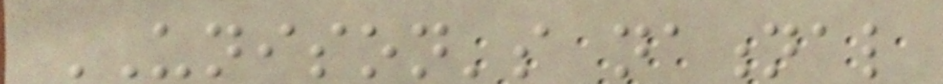UNISON's national
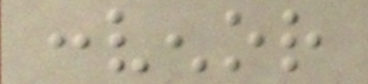convenor
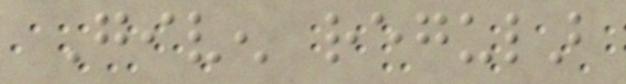Given regular
